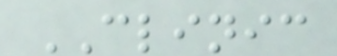CLINIC
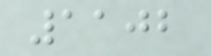1102
